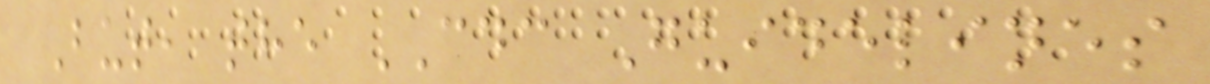But, the CDC Guidelines
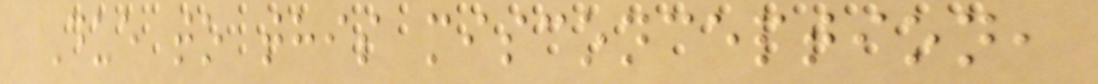Due to this misconception,
